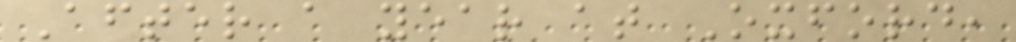After a year at Oxford,
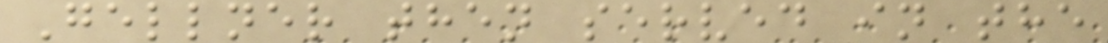Gellner then served in the
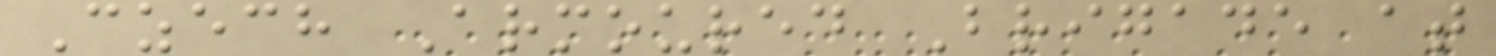Czech Armoured Brigade at
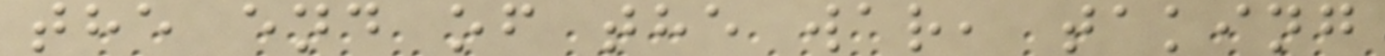the end of the war, taking
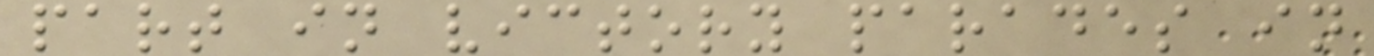part in victory parades in
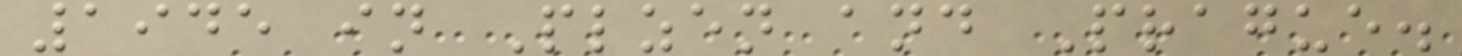1945 in Plzen and Prague.
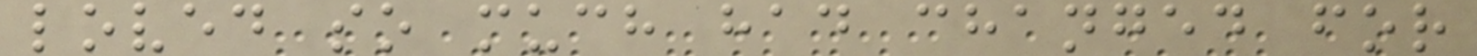loved so much had changed for
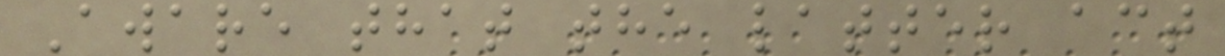Aware that the latter act
